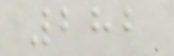282
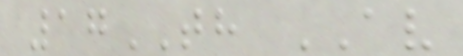17TH AV
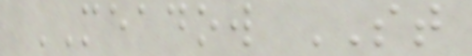MEADOW ST
